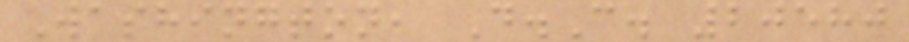Washington, D.C. 20580
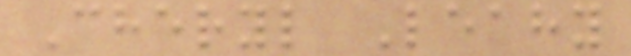Cheryl Leahy
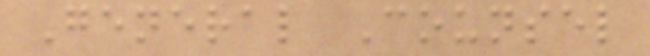General Counsel
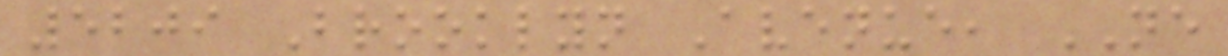5209 Brooklyn Avenue, NE
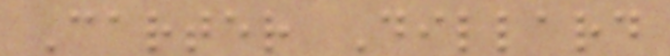Carter Dillard
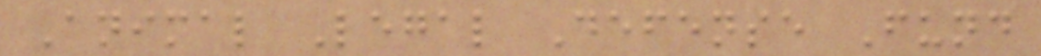Animal Legal Defense Fund
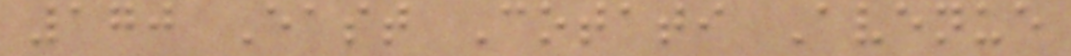170 East Cotati Avenue
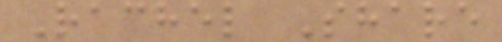Rachel Share
